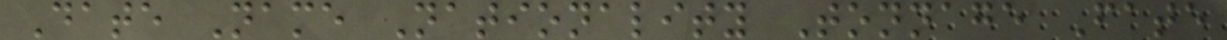Date Name Nationality Tonnage Fate
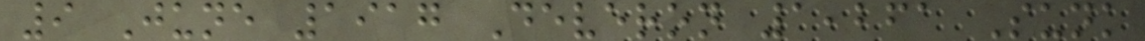9 June 1917 Deveron 1,261 Sunk
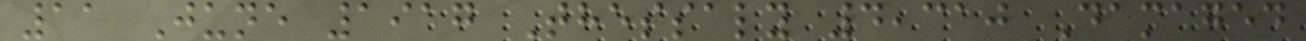11 June 1917 Thessaly 4,310 Damaged
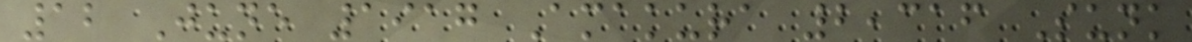12 June 1917 Amakura 2,316 Sunk
